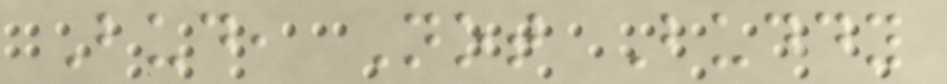Bud, Not Buddy
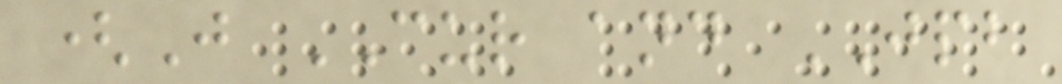(J CUR and JPB
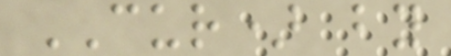CUR) by
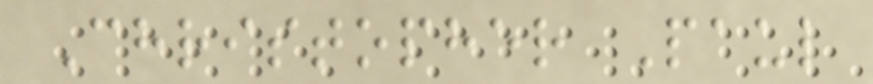Christopher Paul
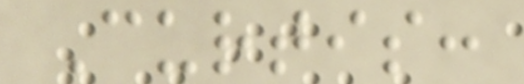Curtis:
